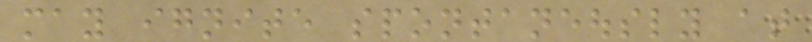may ignite spontaneously at
